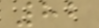82
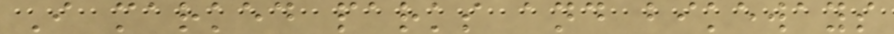I marked parks and bikeways
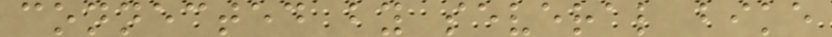connected by several bike
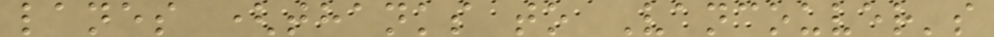lanes (thanks to Vancouver's
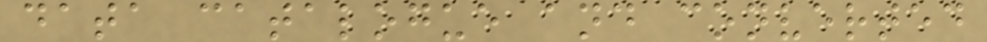data catalogue and converted
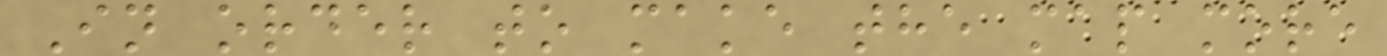In order to make the map more
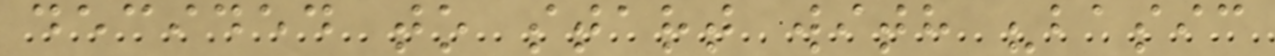decided to start with "basic
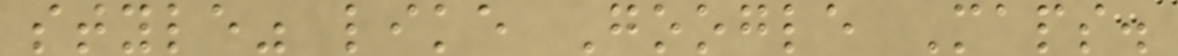style" like Google Maps.
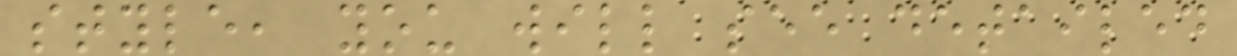style, you will see detailed
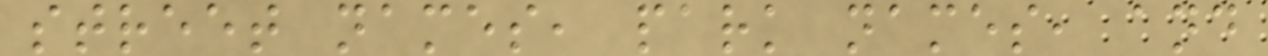street names, park names, and
